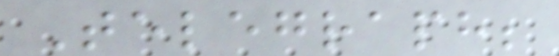Telegraph;
